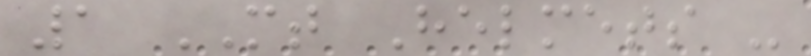1 MT Helmets -
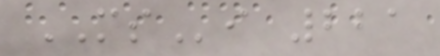MSi 221
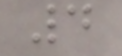4
